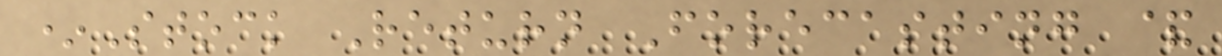*Stock Return Forecasting &
